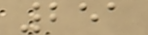251
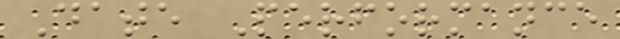Date Performance
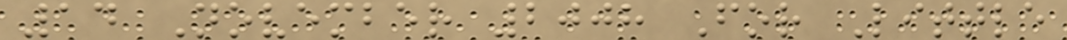14 November 2008 For Little
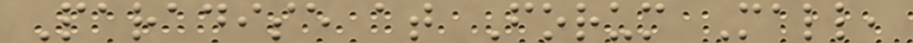Paradise at Forum Mall,
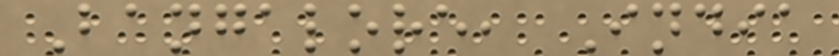Bangalore, India
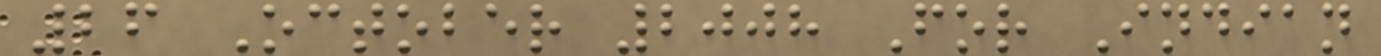26 October 2008 For Indian
